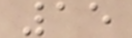15
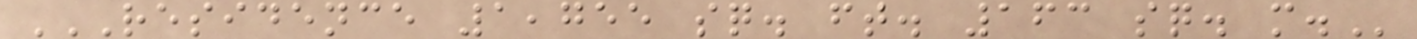RESIDENCE 1,755 SQ. FT. 163 SQ. M.
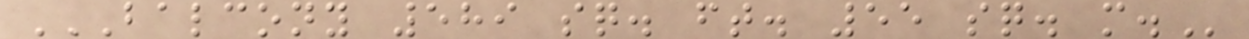BALCONY 589 SQ. FT. 55 SQ. M.
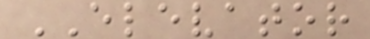ELEVATOR
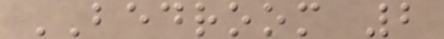BEDROOM 2
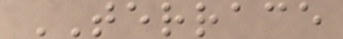TERRACE
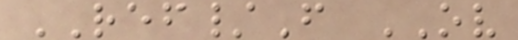REF/F OV
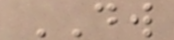DW
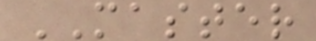MASTER
